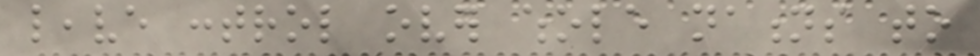leave control over whole nations to
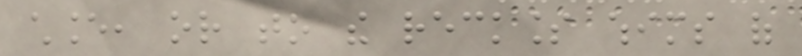chance, or to the reckless whims of
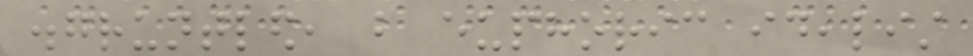disgruntled, but euphoric idealist
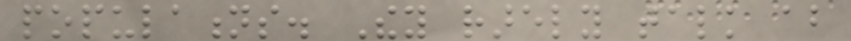populations. They rarely talk about
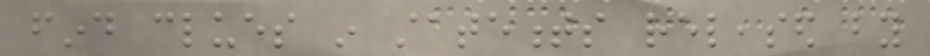find clues in statements released by
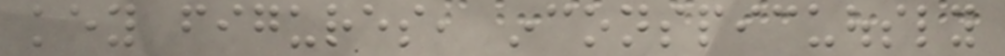key figures, inconspicuously
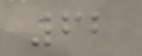62
